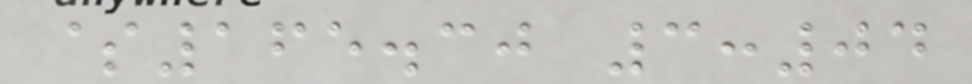$165.30 3:04
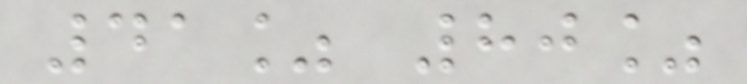41% 80%
